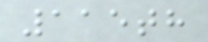115th
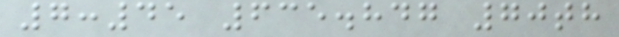7:45 635.847 70th
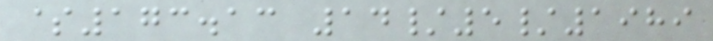$173.13 14/5/1989
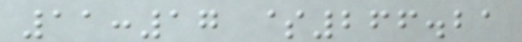11:17 $266.21
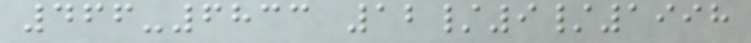466-6833 12/9/1998
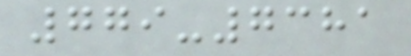779-7381
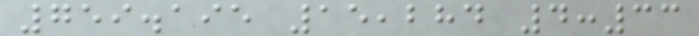759.195 15,284 4:33
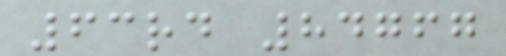63rd 84767
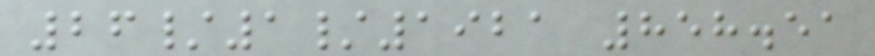26/1/1921 858.51
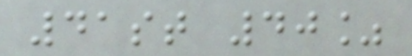41st 40%
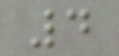4
